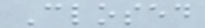Closed
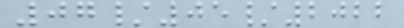07/05/2022
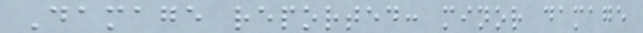Damage reported: minor damage
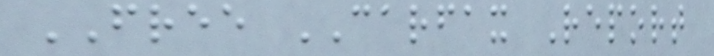FREE CARFAX Report
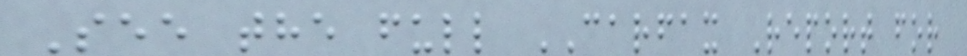See the full CARFAX Report for
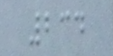234
